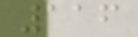116
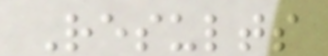Results
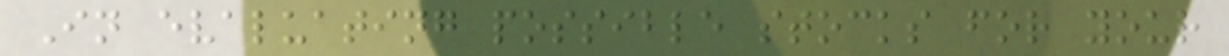In evaluating possible stocks for your
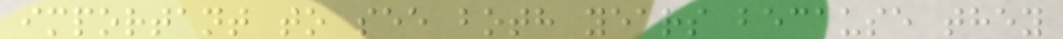important to see both years because they
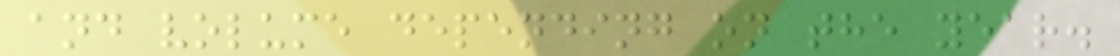and volume depending on the year.
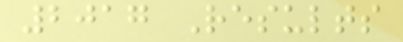2017 Results
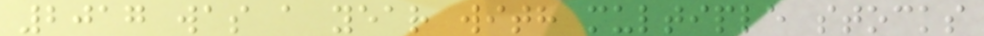2017 was a year with multiple stocks
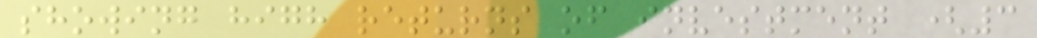showing high returns of investment (3
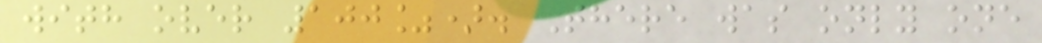with over 100%). There was only one
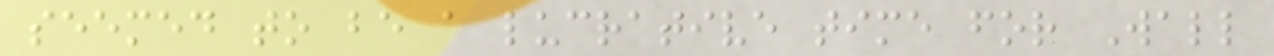seemed to be a lucrative time for Wall
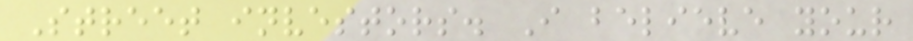Street investors. I believe your
